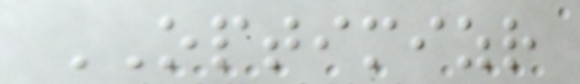OPTIMIZR
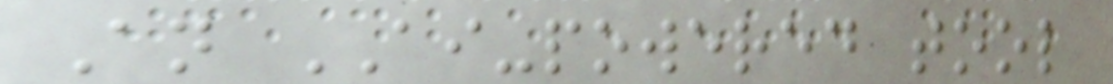An AI-powered tool
